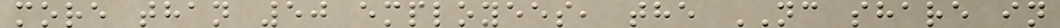more than 50 employees, the NC share in
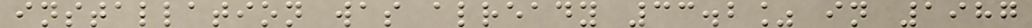installation was already 33.2% in 1987
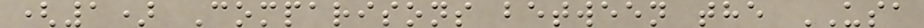(1) Comparisons between the USA
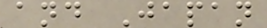and Japan
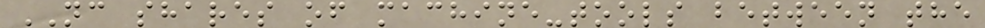NC shares of machine-tools between the
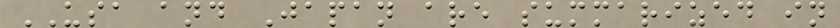USA and Japan are summarized in
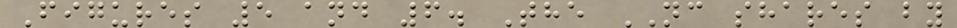Figures 5 and 6. The NC shares by
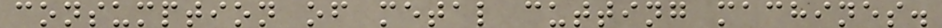consumption of metal cutting machines.
